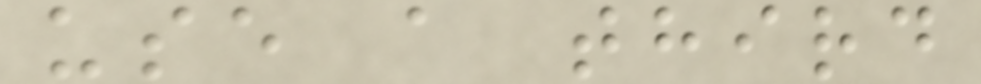use a third
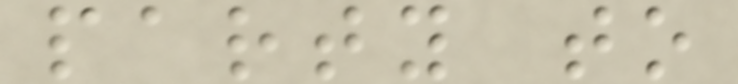party to
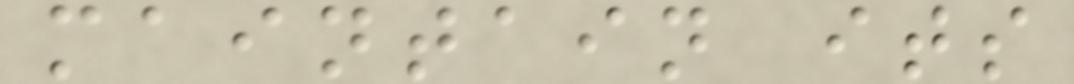maintain its
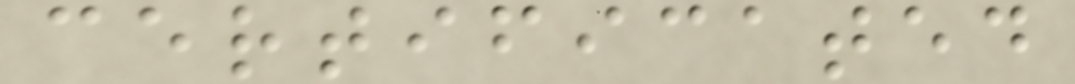certificated
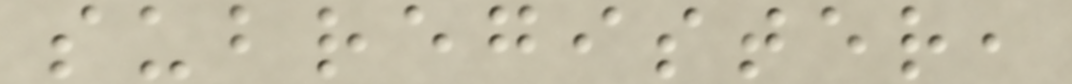subregister,
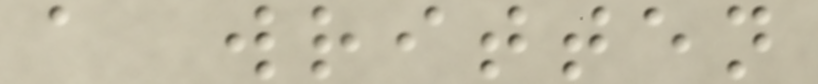a written
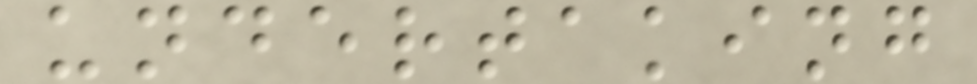undertaking
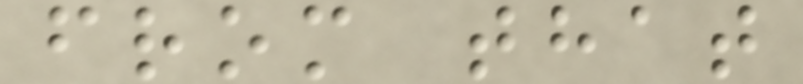from that
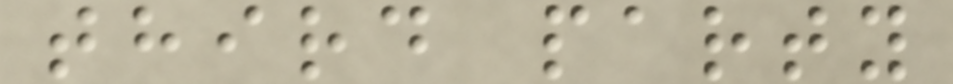third party
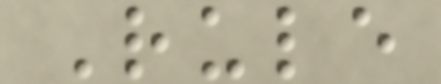Rule
